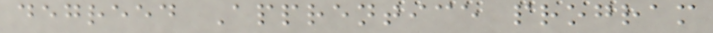degreed Apprentice program
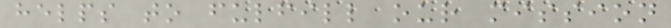helps to fulfill our mission
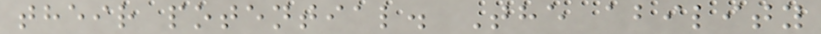their potential. The ability
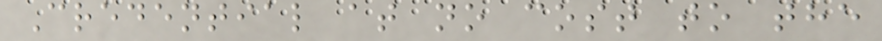Credential at no cost to the
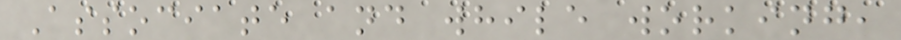Associate and while working,
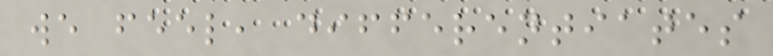we feel, differentiates
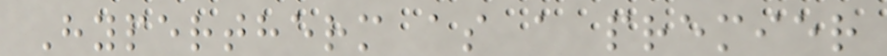Hypertherm as a premier
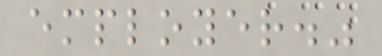employer."
